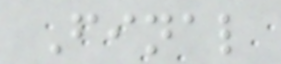Final
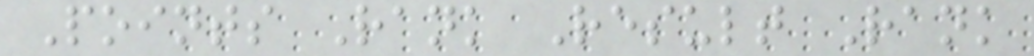Points Rank Result Rank
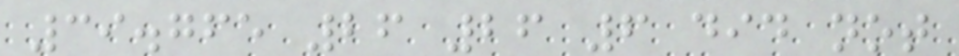39.765 26 26 6 did not
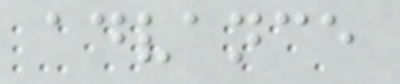advance
